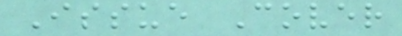Issue Cover
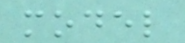model
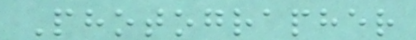Photographer
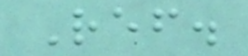Ref.
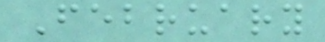February
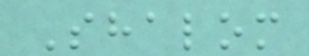Shalom
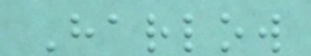Harlow
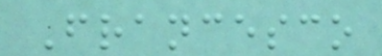Francesco
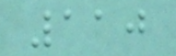110
